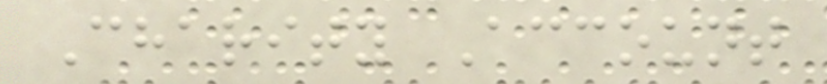Charity Account
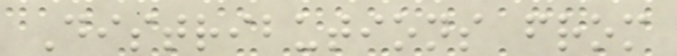Distributions from
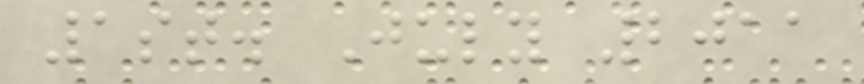1st. July 2011
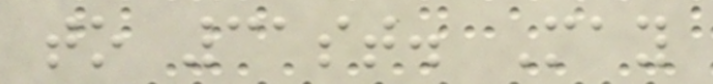to 31st. May
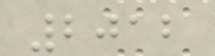2012
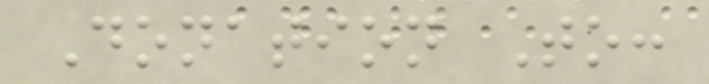Donation To:
